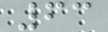63
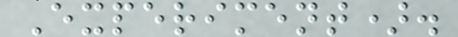Experiment).
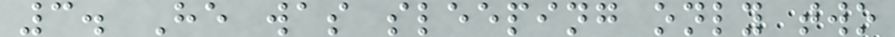3. He was sleeping only two
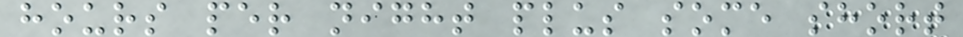hours per night plus some short
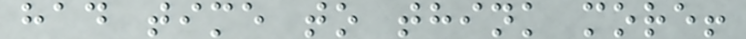had time to think more!
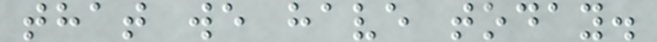that we have today.
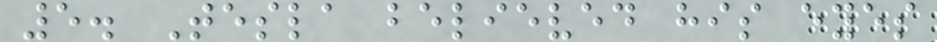5. Tesla believed his eyes
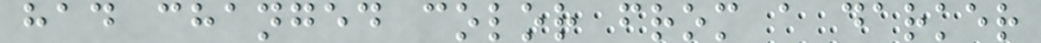had changed color from a darker
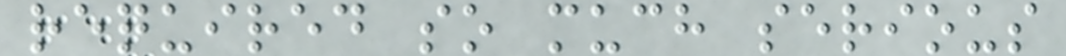required so much serious
